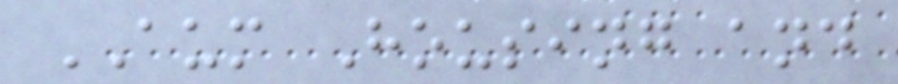AUM Housing and
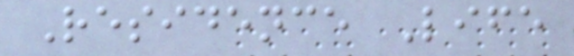Residence Life
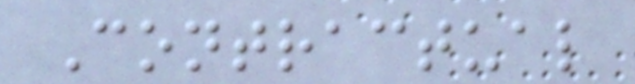Contractual
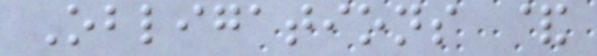Obligations &
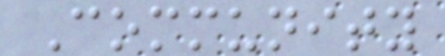Community
